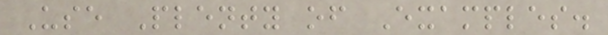Use Plenty of Examples.
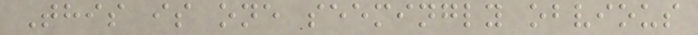This is one seemingly obvious
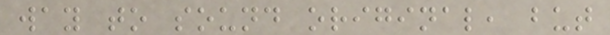way to sound original, but
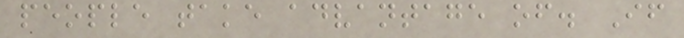people take advantage of. If
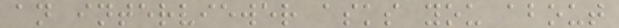an interviewer asks you about
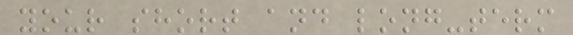your short and long-term
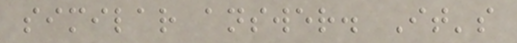similar answer. It's
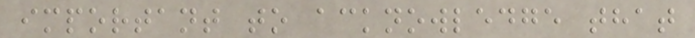important to acknowledge that
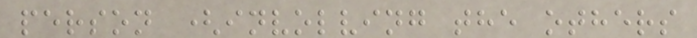person (involving the others
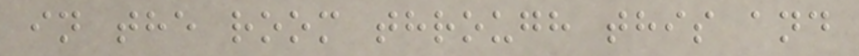in the room through this and
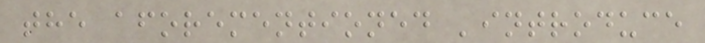the aforementioned 'introduce
